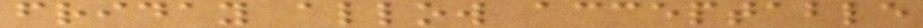friday allow acceptable
